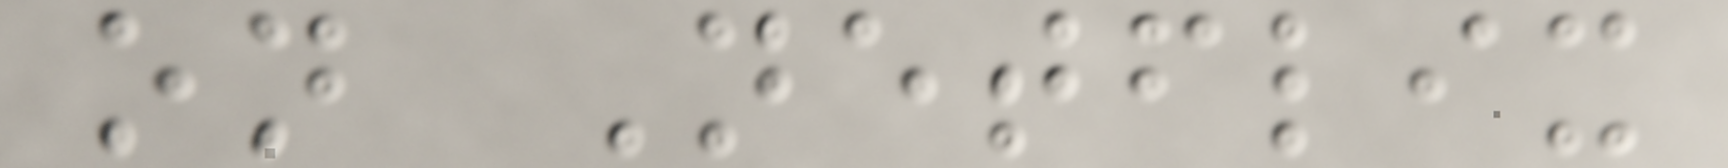on Netflix
